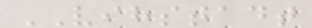VIHSTADT
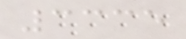3335
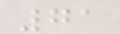71
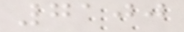7100
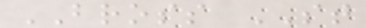BROSS ST
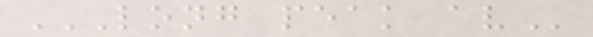LONG PEAK AV
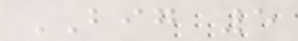BIG 5
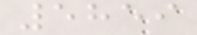5859
